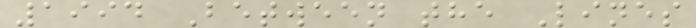1994 Between the Lines
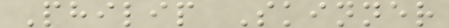Philip Skinner
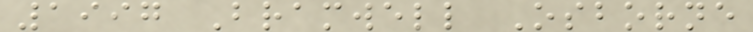1997 Bramwell Osborne
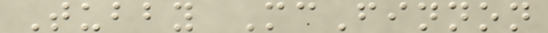Tubby McFinnon
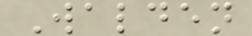Walden
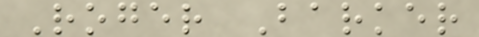Roger Barker
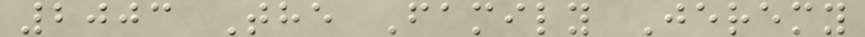2003 The Family Jeremy
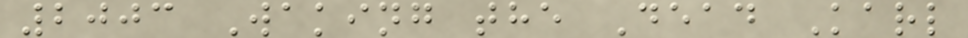2003 Waking the Dead Karl
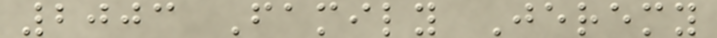2003 Family Jeremy
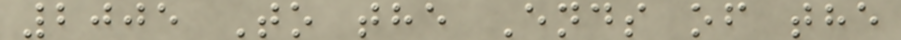2005 To the Ends of the
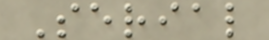Serial
